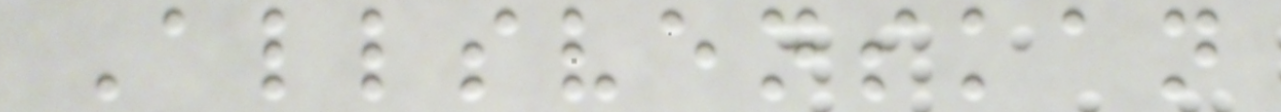Allsvenskan
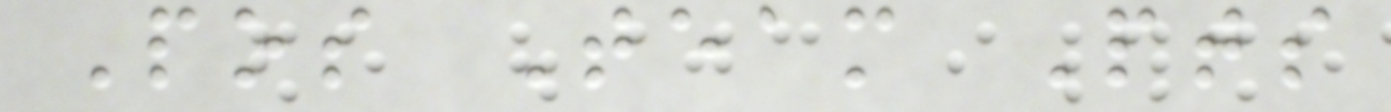Pos Team Pts
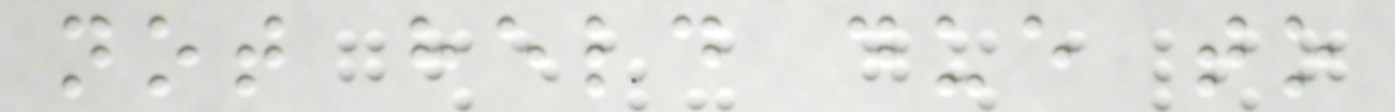not held due to
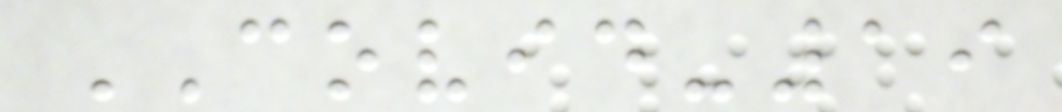COVID-19
